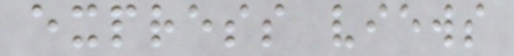express views
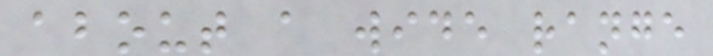about a wide range
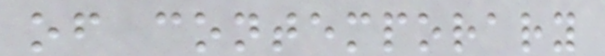of contemporary
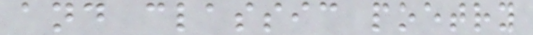and classic poetry
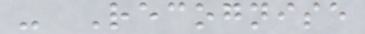- Recognise
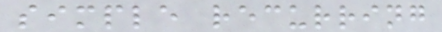simple recurring
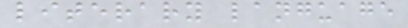literary language
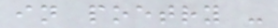in poetry -
